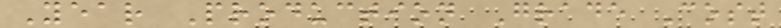Year Production Grade Cost
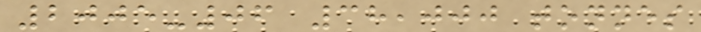2005-06 38,000 tonnes
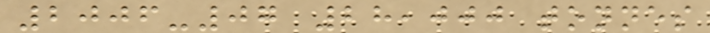2006-07 28,000 tonnes
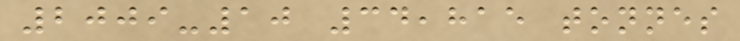2009-10 34,815 tonnes
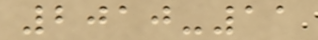2010-11
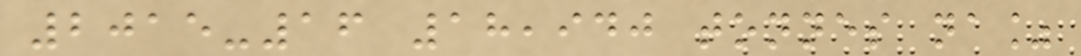2015-16 18,940 tonnes na%
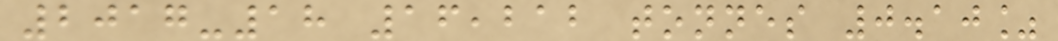2017-18 16,212 tonnes 0.10%
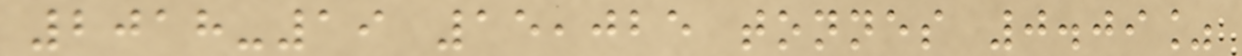2018-19 15,025 tonnes 0.09%
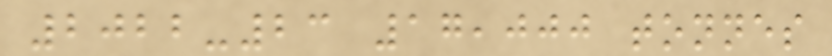2022-23 17,000 tonnes
